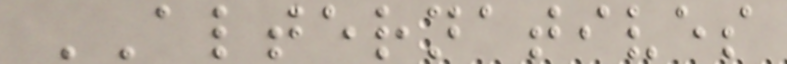ALTERNATIVES
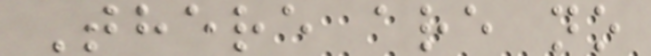There are no
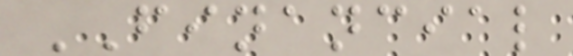FINANCIAL
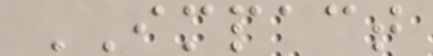IMPACT
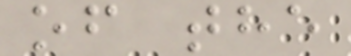of the
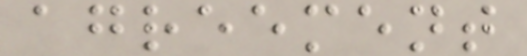agreement
